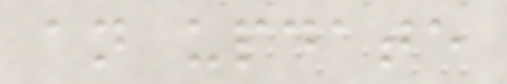an update
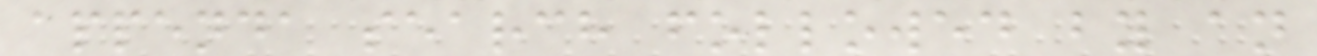appenda search followed by an
